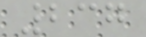237
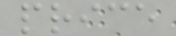price
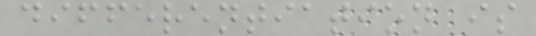differentiation is
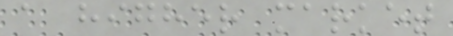a higher market
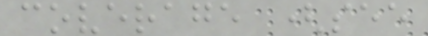coverage (see
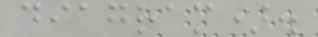diagram).
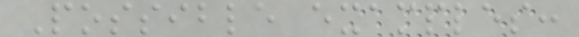Possible examples:
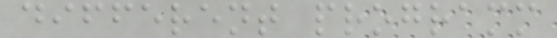different programm
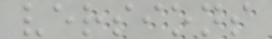versions
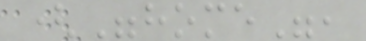("home",
